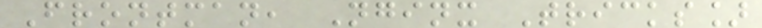Frontman, Nginx Tricks]
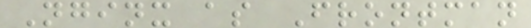Nginx as Frontman
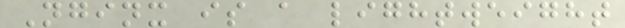Nginx is a lightweight
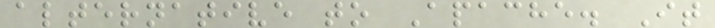alternative to Apache. It
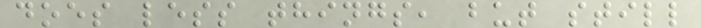does less things, but still
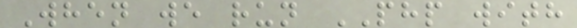When we run PHP with
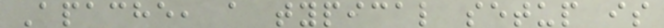Apache, a typical setup is
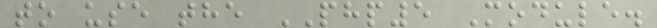to use the PHP5 Module.
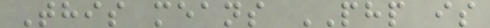This means PHP is
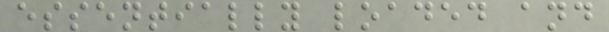essentially loaded and
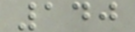140
